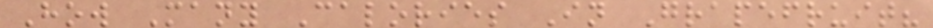How Many Calories In Grapefruit?
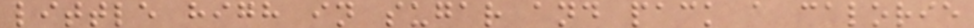little high in sugar and pack a calorie
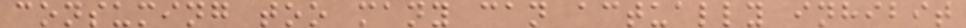consuming too many can actually inhibit
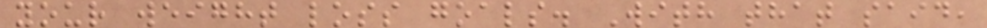your weight loss goals. With that said,
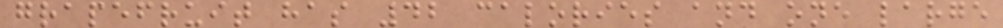grapefruit has 42 calories and one large
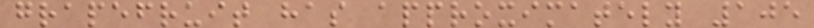grapefruit has approximately 105
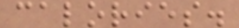calories.
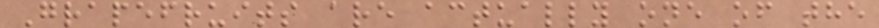Grapefruits are actually one of the
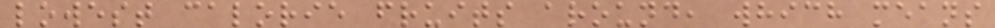lowest calorie fruits around, which means
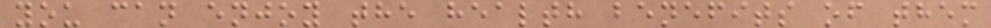you can enjoy the health benefits of them
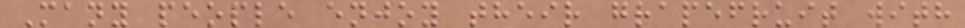Many people enjoy their grapefruit with
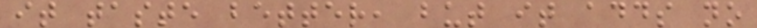it taste better, but it adds no
